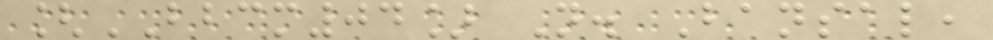[BBCM04] N. Bansal,
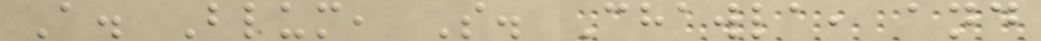A. Blum, S. Chawla, and
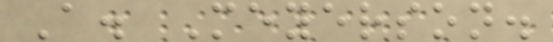A. Meyerson.
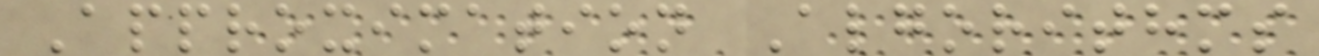Approximation Algorithms
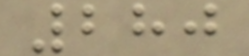280
